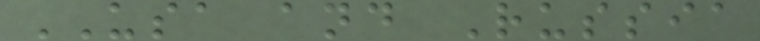USA and Russia
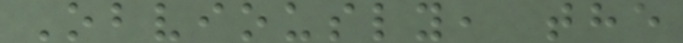Obviously, the
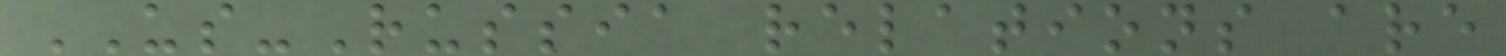US-Russia relations are
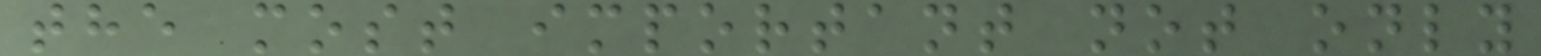the most important not only
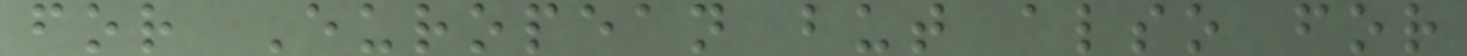for European but also for
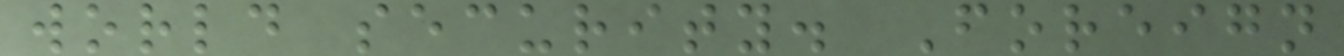world security. Foreign
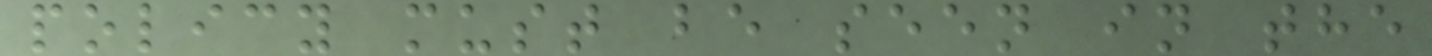policy must be seen in the
